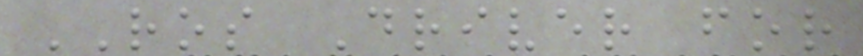ROS Driver for
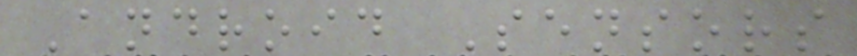Android Sensors
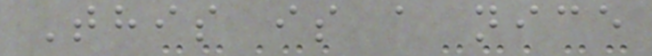This is a nice
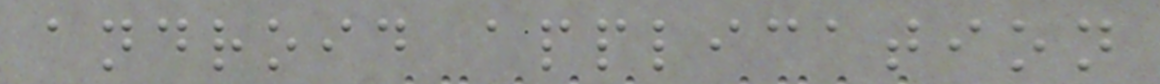android application
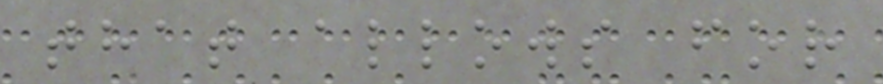that allows for
